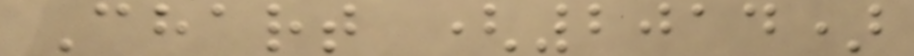Chart (2014)
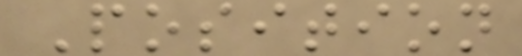Position
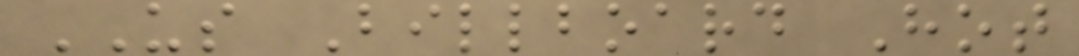US Billboard Hot
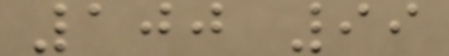100 99
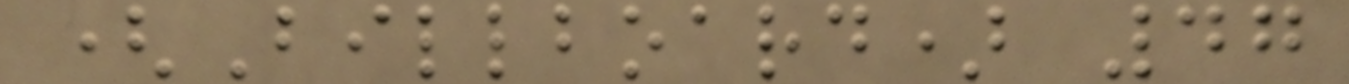(Billboard) 47
